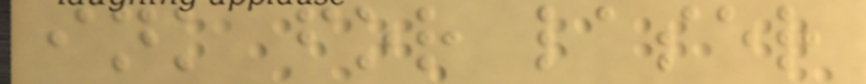ink for laser
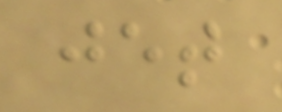jet
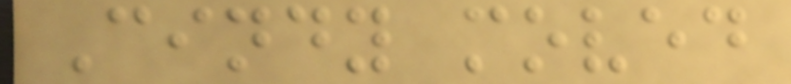Cindy moved
